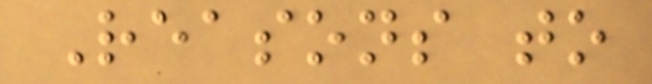Reasons to
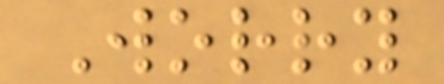Worry
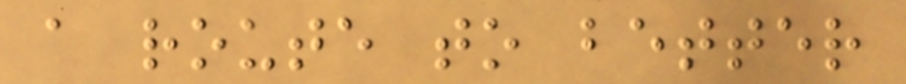a route to better
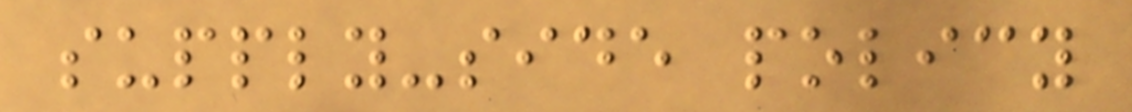supply-side policy
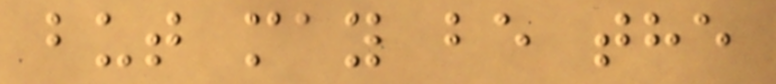but may be the
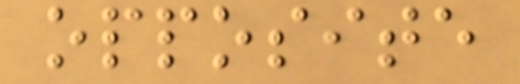opposite
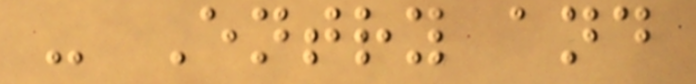- Entry and
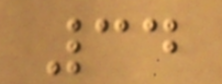34
